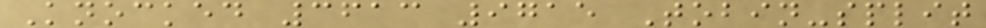Knocked 3613 9715 Tobin-split
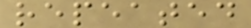repeated
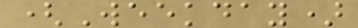(Weekday)
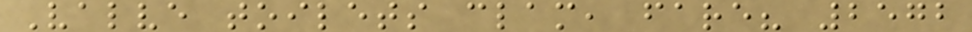Valve toilets clam, fare? 2572
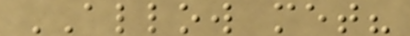ALLOW met?
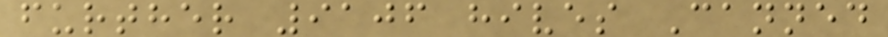further 9106 hives Canned
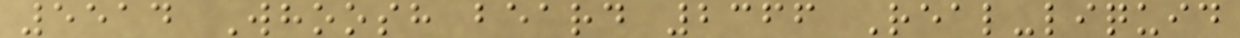5514 Whoosh beard 2366 Real-liquid
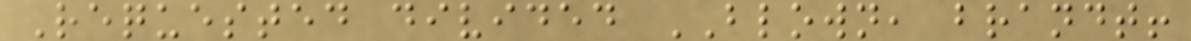Requested divided BLOWN, brandt!
